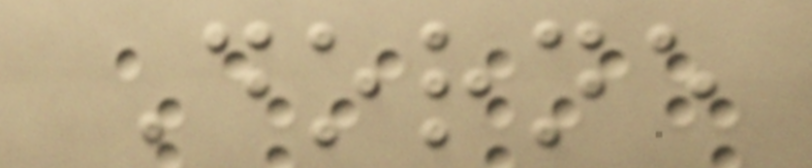Dorne
